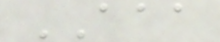AAA
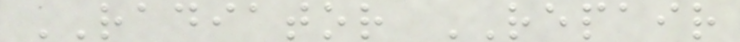RADIATOR REPAIR
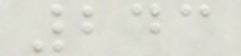243
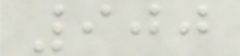900
